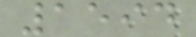1594
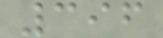396
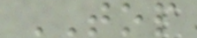TOP
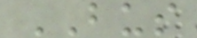BUS
